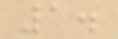1.
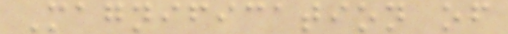Magnification of
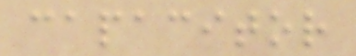capacitor
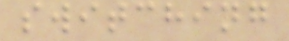switching
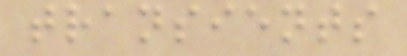transients
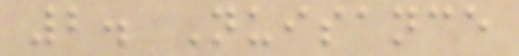2. Nuisance
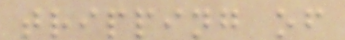tripping of
